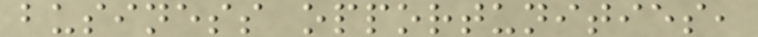business opportunities,
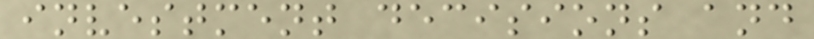investment decisions and
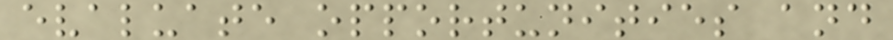evaluate opportunities and
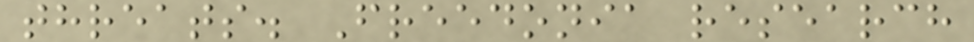threats. Freedonia research
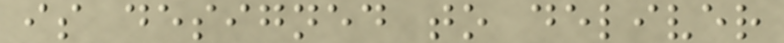is designed to deliver
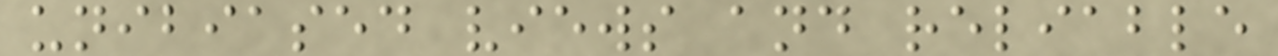unibiased views and reliable
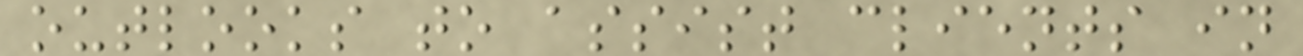outlooks to assist clients in
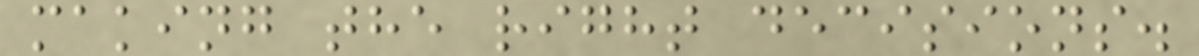making the right decisions.
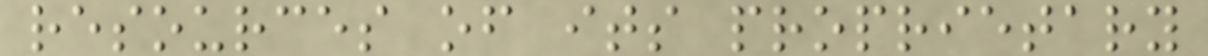resources of its proprietary
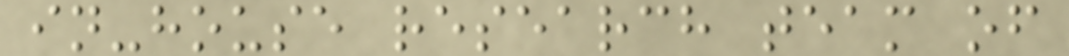in-house research team of
